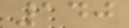140
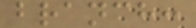branch:
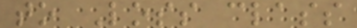to Loss class
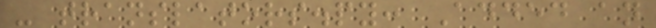- translators.py: Added an
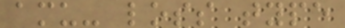amu- loss type
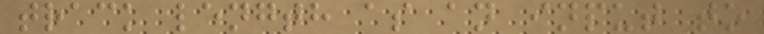track length as an input to
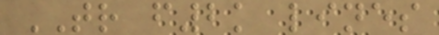TR f2k lines
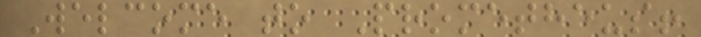Welcome to Prometheus!
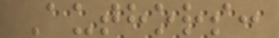Authors:
